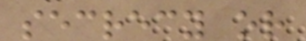secrecy or
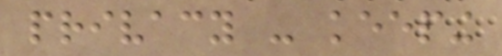privacy - keeping
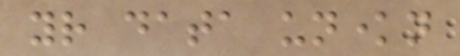your data unknown
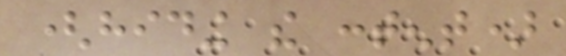(hiding the content)
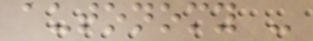autonomy -
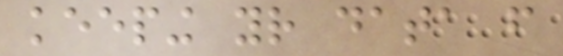keeping your data from
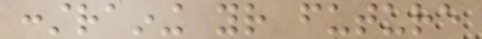constraining your future
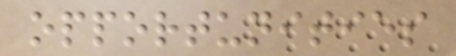opportunities
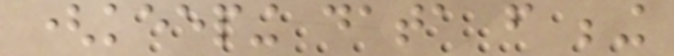(keeping data from being
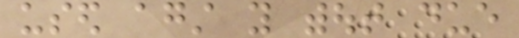used against you without due
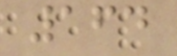164
